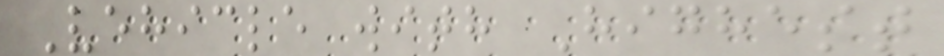Vehicle with Highest
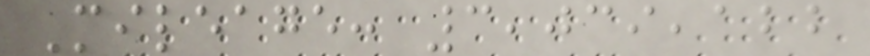Mileage: 3,039,122
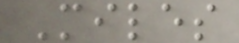Miles
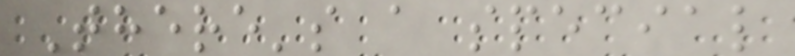There's a special
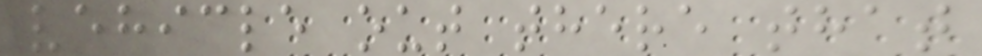vehicle out there that
